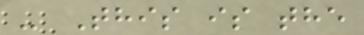- This is the
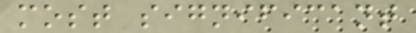most significant
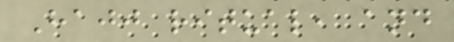Hajj ritual, and
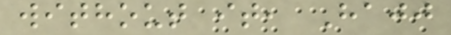without it, Hajj
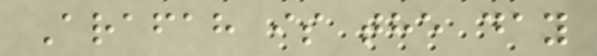Arafah is the day
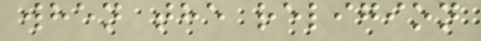when the religion
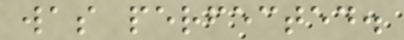was perfected.
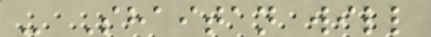- Shaitan will
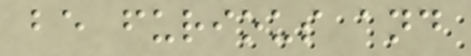be furious and
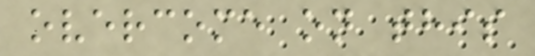overcome on this
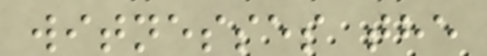witnesses the
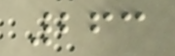263
